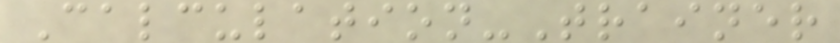Calculation-Trainer
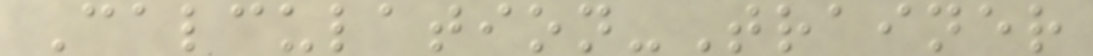Calculation-Trainer
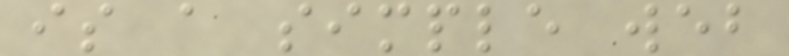is a simple web
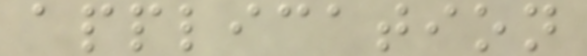application
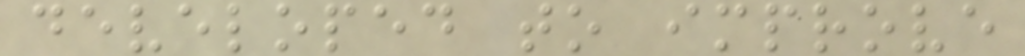developed to improve
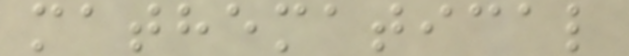mathematical
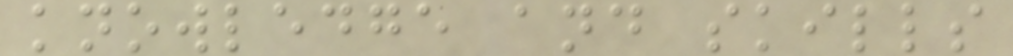knowledge and skills
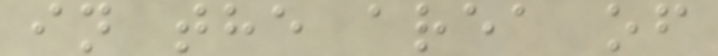in the area of
